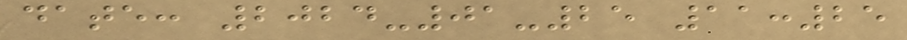date: 2024-01-25 11:25
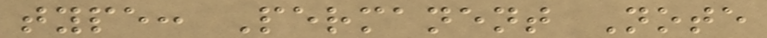type: Permanent Note
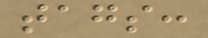tags:
